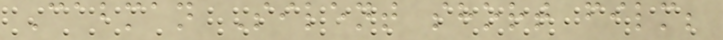Cabman Silent short film;
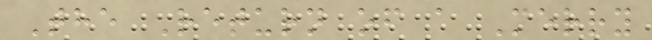The Return of a Merry
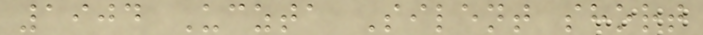1904 Uczta Silent short
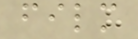film
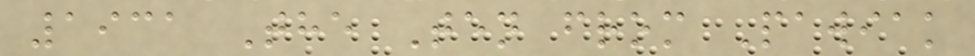1931 The Ten from Pawiak
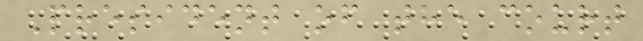President of the court
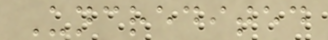Uncredited
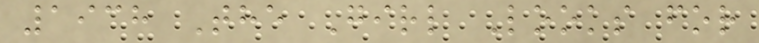1938 The Girl Looks for
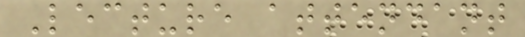Lecture attendant
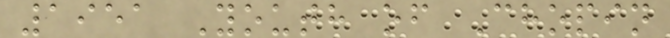1951 Youth of Chopin
